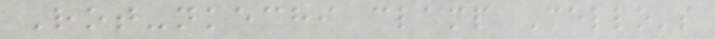Rot-nkechi clamp Cello's
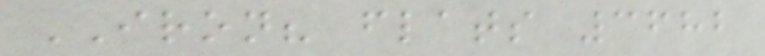IRON? flats 3682
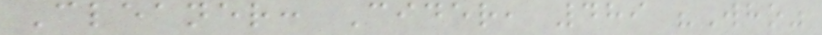Cleaner: Cider, 489 "Who"
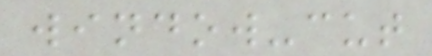window-cut
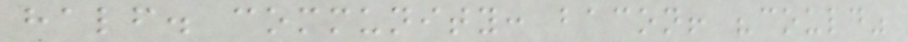half. community: bacon! "could"
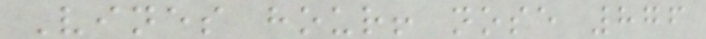Vines hour! nose 876
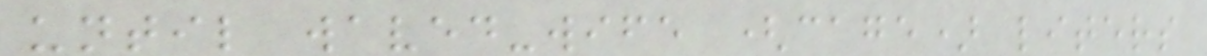until waved-wife (cage) liters
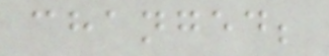changed;
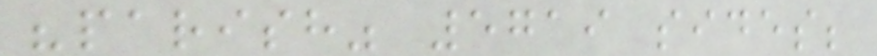"parish" 5719 sides;
